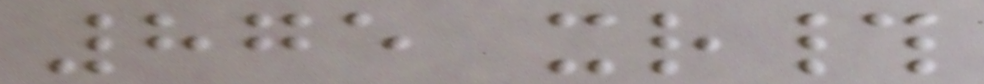875 xr#
